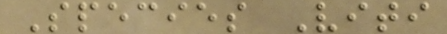Species Viti
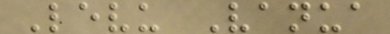Levu Vanua
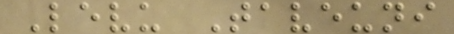Levu Taveuni
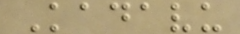Kadavu
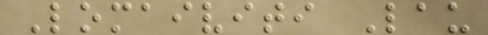Lomaiviti Lau
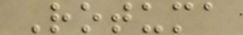Rotuma
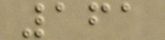161
